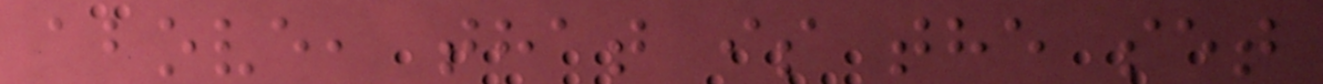above, that is the set
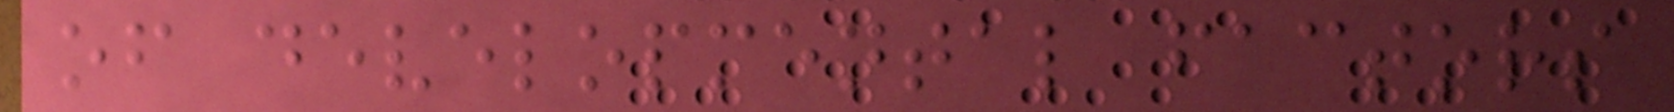of developmental factors
